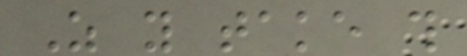As you take this
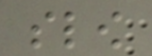slow
